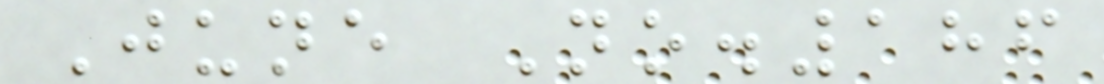June No.186
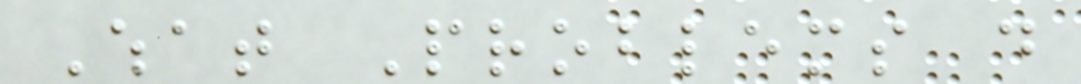What Problems do
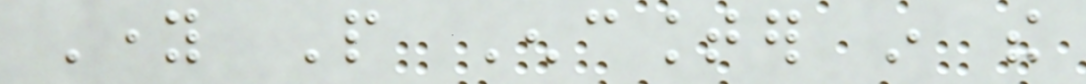Young People Encounter in the
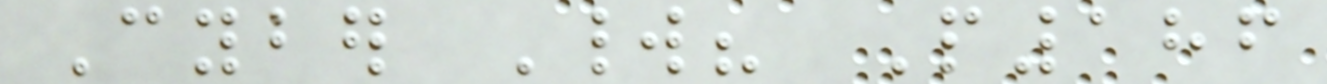Cyber World? P186
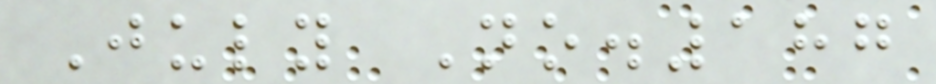July No.187
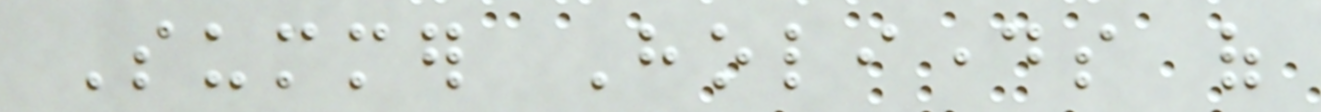Summer Holidays of
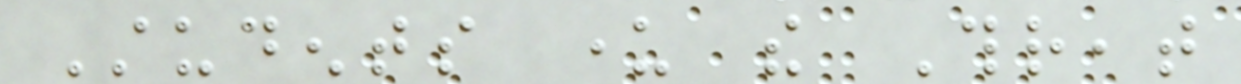Students under the Threat
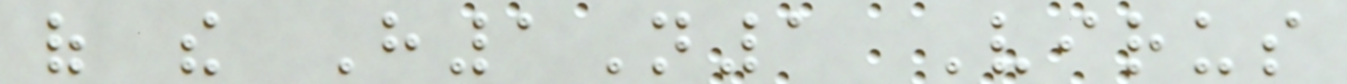of the H1N1 Virus
